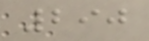290
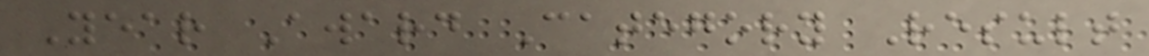Year Award Category Result
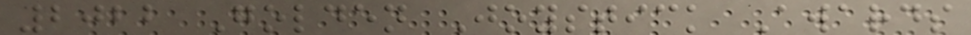2022 Golden Joystick Awards
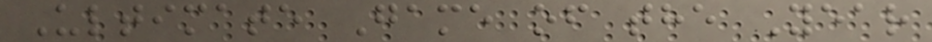Ultimate Game of the Year
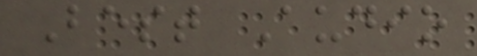Best Audio
